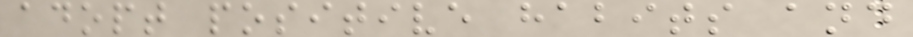adopt positive habits and
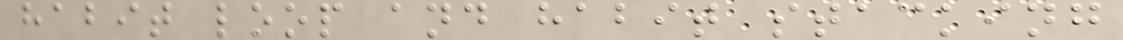habit loop and habit stacking
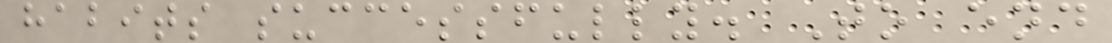habits successfully. To end
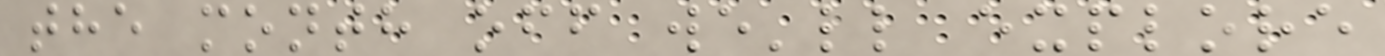the month off we'll explore
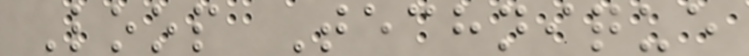Loop Technique
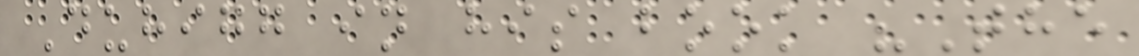Duhigg in his book "The
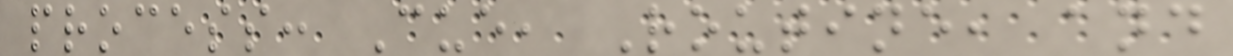process: Cue, Routine, and
